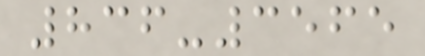836-3565
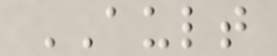AULT
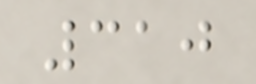310
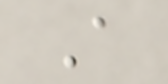A
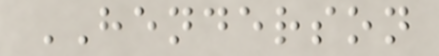HENDERSON
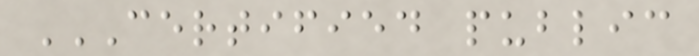CERTIFIED PUBLIC
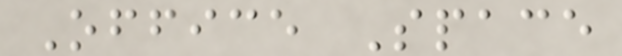Office Space
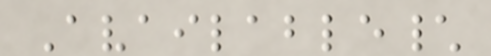Available\
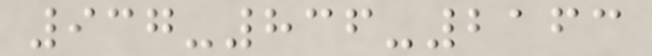937-836-2163
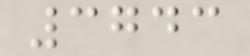3743
